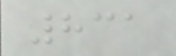831
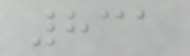831
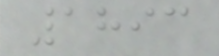1893
